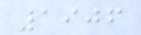1906
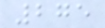275
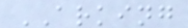ARKING
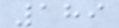189
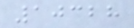10328
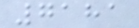7181
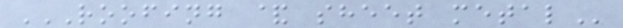ROOFING & SHEET METAL
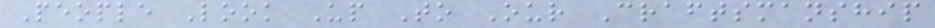People Look Up To Our Craftsmanship
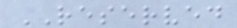RESERVED
